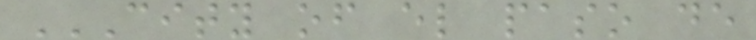CITY OF EL PASO DE
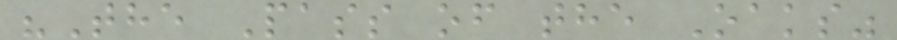"The Pass of the Oaks"
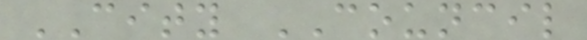CITY COUNCIL
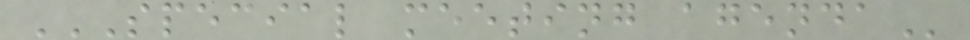SPECIAL MEETING AGENDA
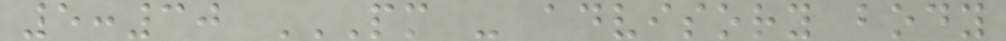5:30 PM - ADVISORY BODY
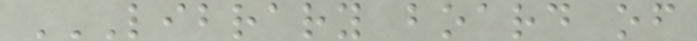LIBRARY BOARD OF
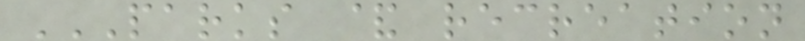PARKS & RECREATION
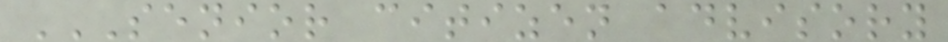SENIOR CITIZEN ADVISORY
